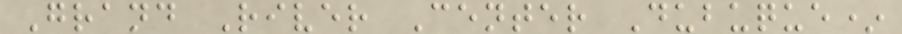Grand River Center Dubuque*
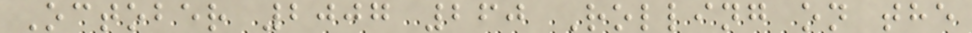October 2007 260 Rolling on the
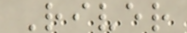River
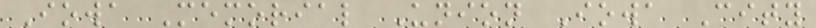Iowa Memorial Union Iowa City
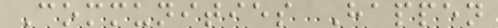Communities Happen
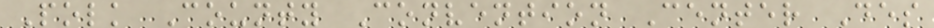Polk County Convention Center Des
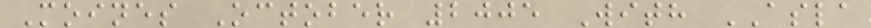Moines October 2005 With ASLA
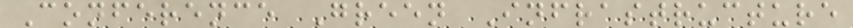Conference Green Infrastructure
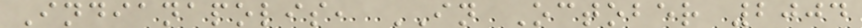Indianapolis, IN October 2004
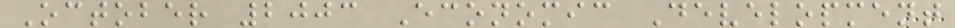October 2003 Economic Development
